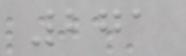271
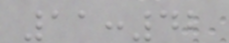11:42
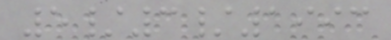5/3/1993
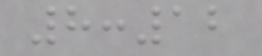8:12
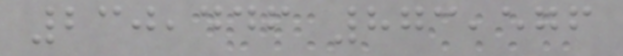230,446 873,576
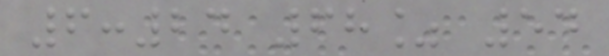6:24 68% 54
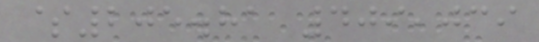$205.81 409,039
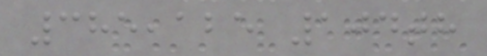385,125 104th
